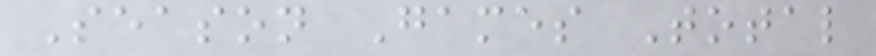Season Games Total
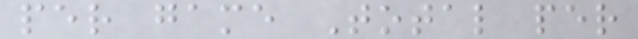per game Total per
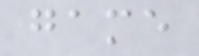game
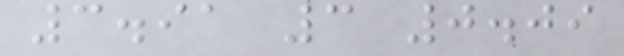3.91 3 0.09
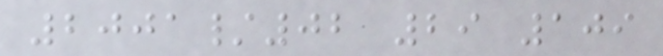2001/02 29 109
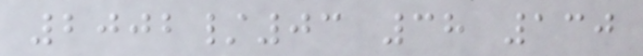2002/03 38 130
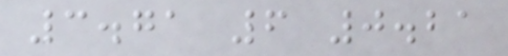3.71 6 0.21
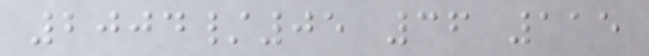2004/05 36 115
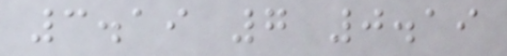3.19 7 0.19
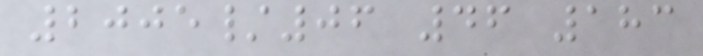2005/06 46 183
